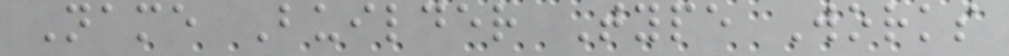Name Builder Type Works
